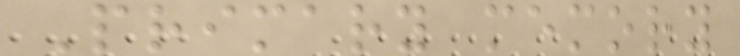Primary memory
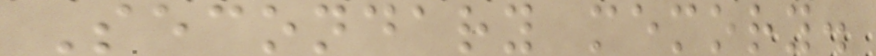Secondary memory.
